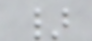}
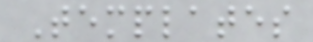Templates
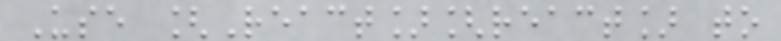Use [React][react] to
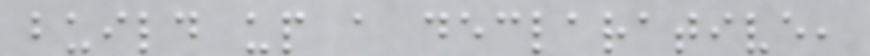build up a declarative,
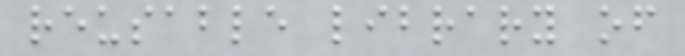reusable library of
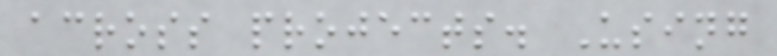across projects. Using
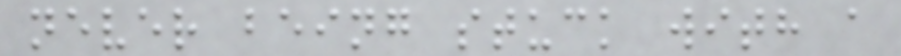never being stuck with a
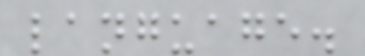language.
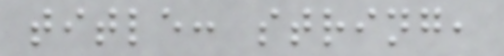title: string,
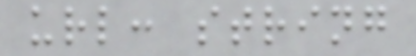url: string
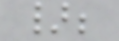};
